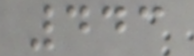443
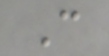C
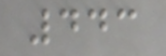443
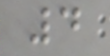4
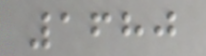1680
